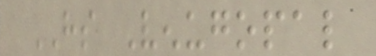HS Venugopal
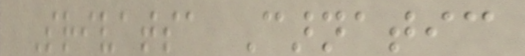Srivatsa Carnatic
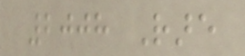2008 Rare
